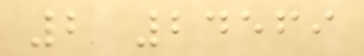2 24569
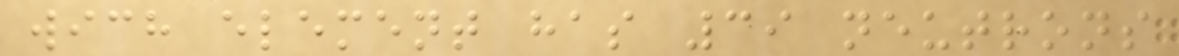wich element has 39 neutrons
